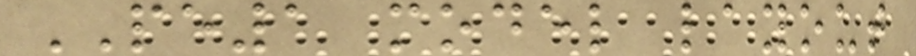PE1 model layout
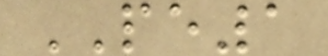PE1
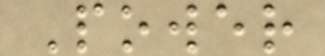Power
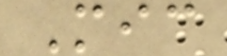Mic
